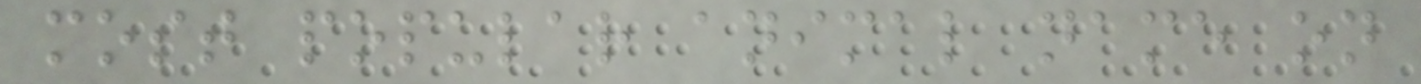most popular animal name on
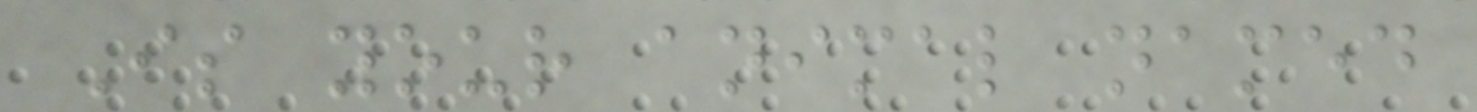Is your animal named
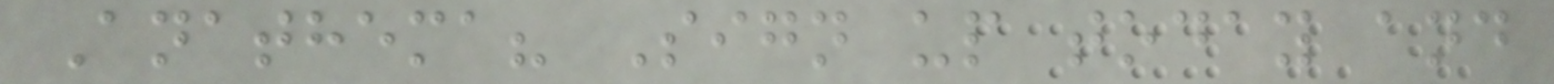Anathema? Sign up today and
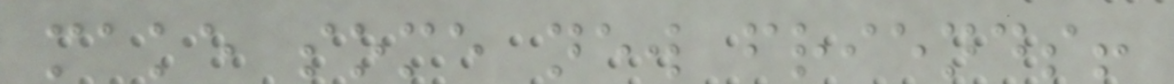make some new friends!
